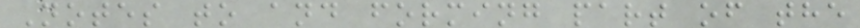Notes to and forming part of the
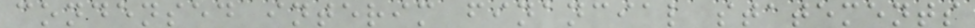condensed interim financial statements
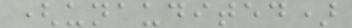(unaudited)
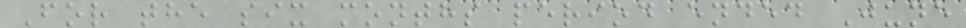For the six months period ended June
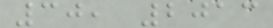30, 2013
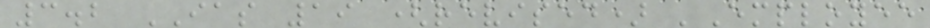3.2 IAS 19 (revised) 'Employee
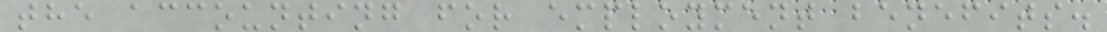the accounting for employment benefits.
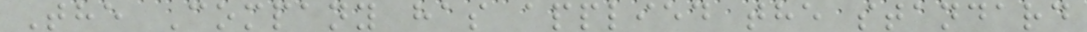The Company has applied the standard
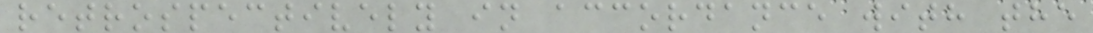retrospectively in accordance with the
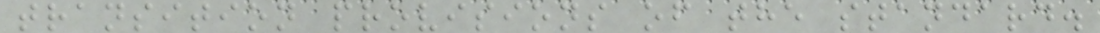transition provisions of the standard.
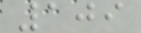109
